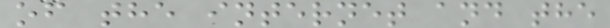of the internet and the
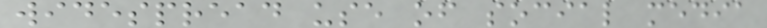widespread use of social media
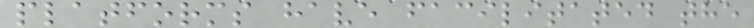platforms have facilitated the
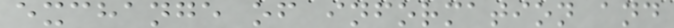exchange of information and
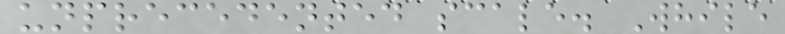unprecedented scale. While
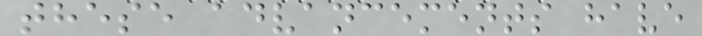these advancements have
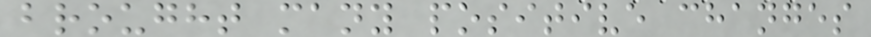brought many positive changes
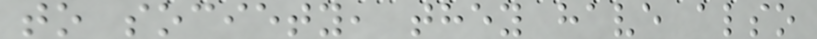to society, they have also
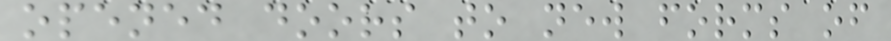opened doors to new forms of
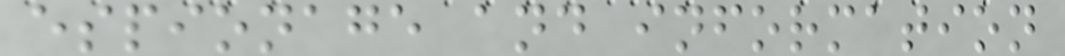espionage and information
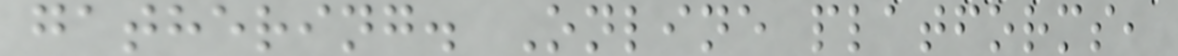gathering. Online platforms,
